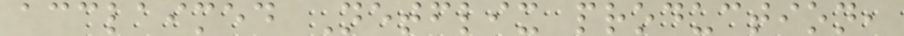acclaimed Netflix production,
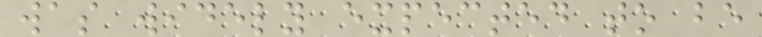was widely expected to be
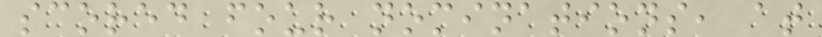scored four nominations, at
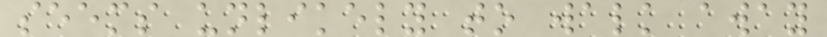seems unlikely to walk away
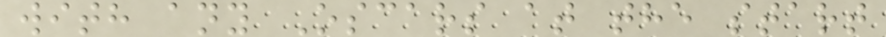with any Oscars at the start
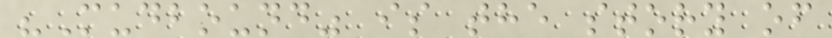"Mudbound" is the story of
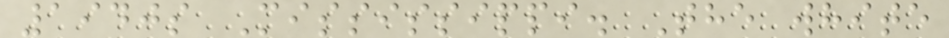1940s Mississippi. The white
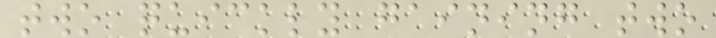two quickly gaining two
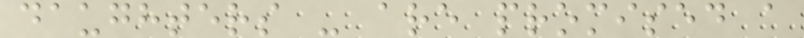daughters - are promised a
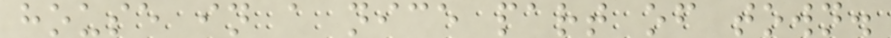house in a nice part of town.
